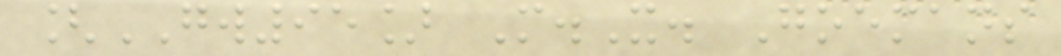[GW95] M.X. Goemans
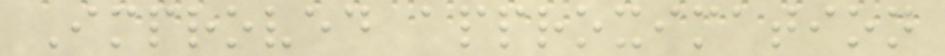Improved approximation
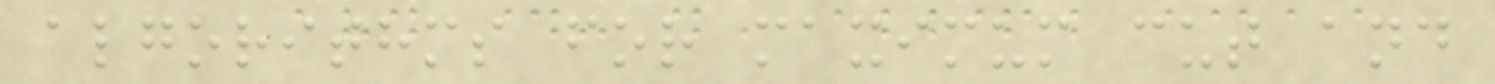algorithms for maximum cut and
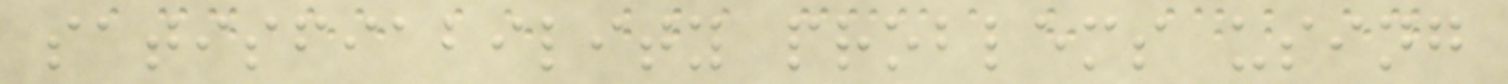satisfiability problems using
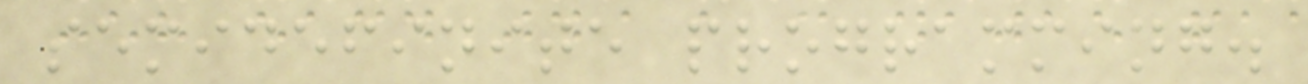semidefinite programming.
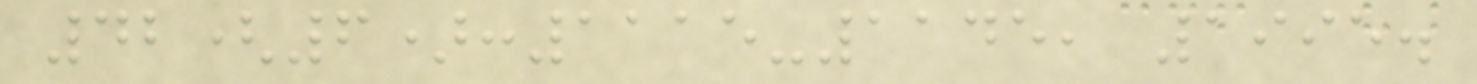42(6):1115-1145, 1995.
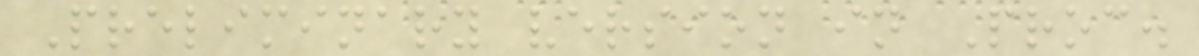Preliminary version in Proc.
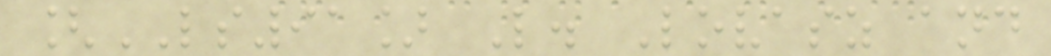[LS91] L. Lovasz and
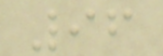96
